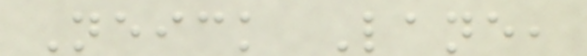Neick Lane,
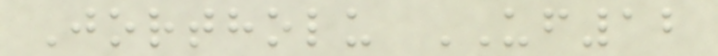Jortholu UF12
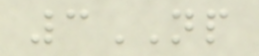3NP
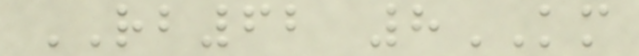RB62 8KM
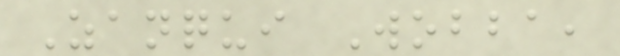Zanqui Wobba,
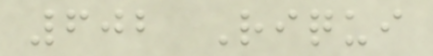602 Riqui
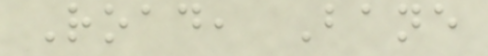Road, Bane
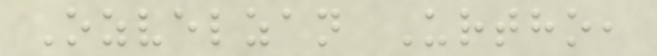Ozvelzan Urtho,
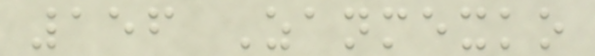156 Zanmexko
